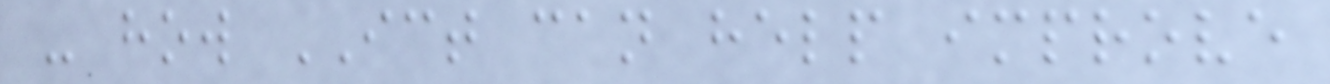- how ICT can help improve
